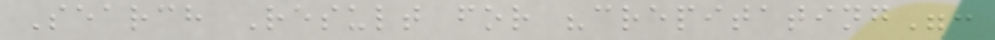Search Result for "crepitating":
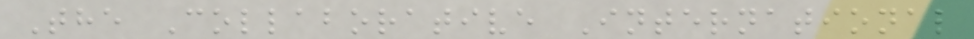The Collaborative International
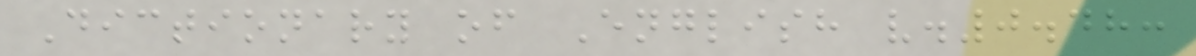Dictionary of English v.0.48:
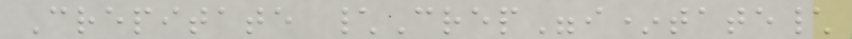Crepitate \Crep"i*tate\
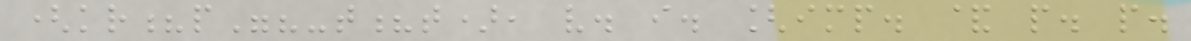(kr?p"?-t?t), v. i. [imp. & p. p.
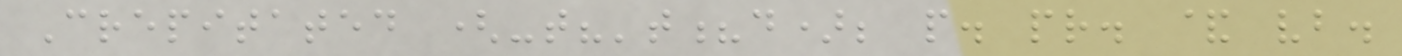Crepitated (-t?'t?d); p. pr. & vb.
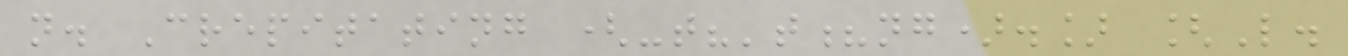n. Crepitating (-t?'t?ng).] [L.
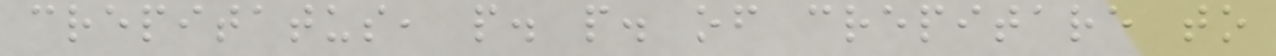crepitatus, p. p. of crepitare to
